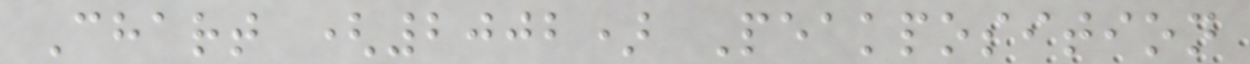Chart (2002) Peakposition
